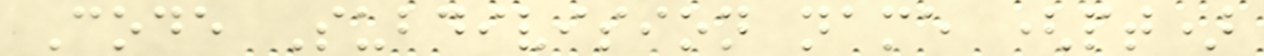Code Subdivision name (pt)
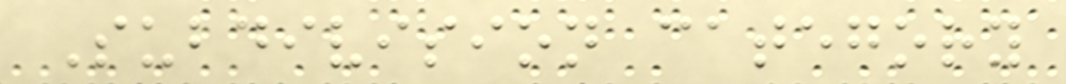Subdivision category
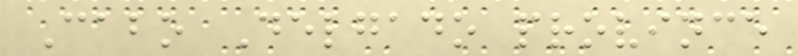Cabo Delgado province
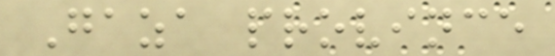Gaza province
